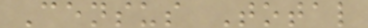Census Total
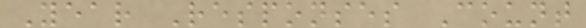Year Responses Count
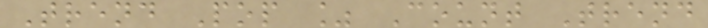Trend Pop % Count Trend
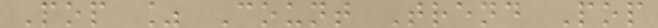Pop % Count Trend Pop
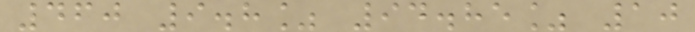460 9.8% 94.85% 10
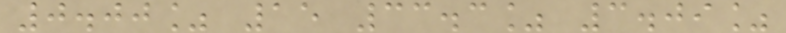0.00% 15 33.3% 3.09%
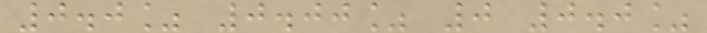0.0% 0.00% 0 0.0%
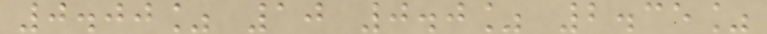0.00% 10 0.0% 2.35%
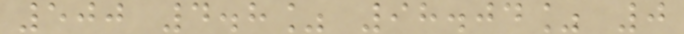500 4.8% 98.04% 0
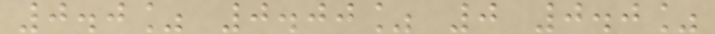0.0% 0.00% 0 0.0%
